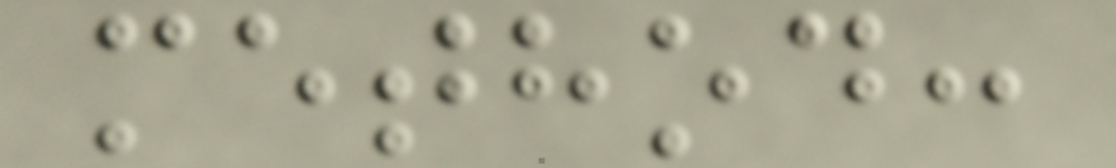method:
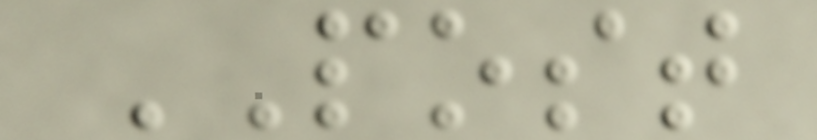POST
